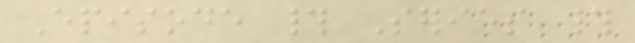Episode # Series #
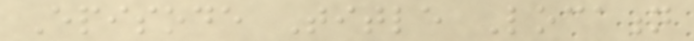Episode Title Location
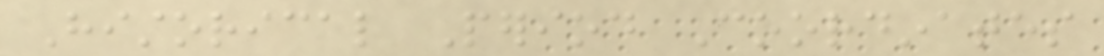Historical Period Coordinates
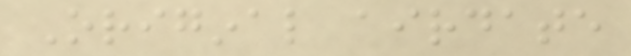Original airdate
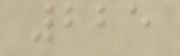225
